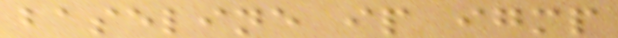baseline ip igmp
